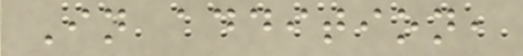In addition,
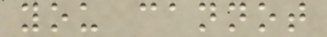you cannot
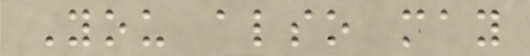You also may
